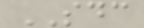SDC
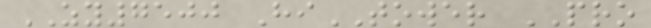ZY7500 HiTOWER PRO
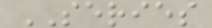SERIES
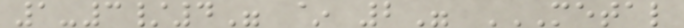1-3/4" ~ 2" METAL
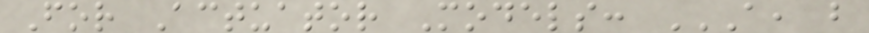For Actuator Models: A, B
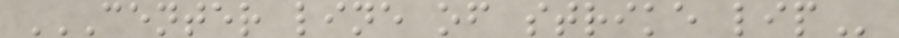CENTER LINE OF STRIKE LIP
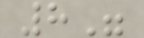8"
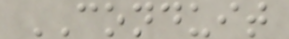CONDUIT
